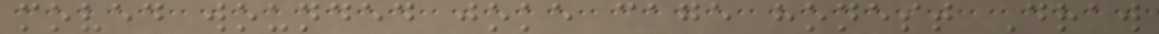moved wounded joke cage honest Draw
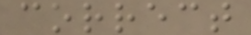correct
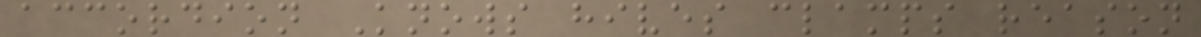accordion Knows hives clamps reason
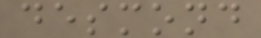desmond
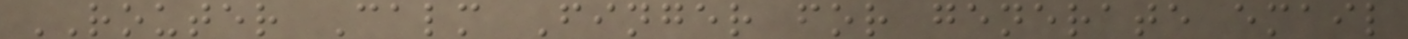ROUTER Calm Finger for generate email
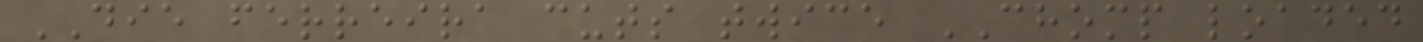DIE ferreira cuts twice CHOMP loaded
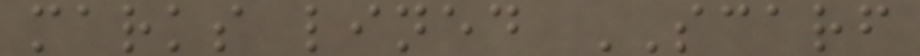marks lined SCARF
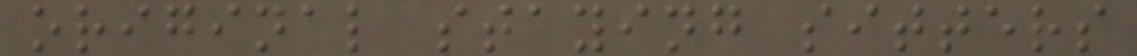original staying sitters
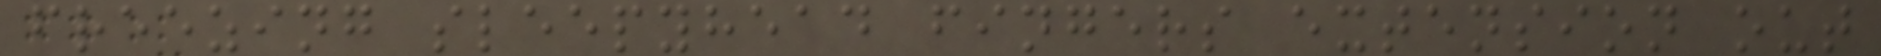freezing sleepyhead fingers extension out
